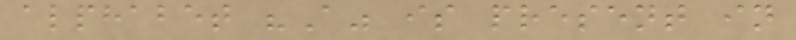alphabet "A" is present in
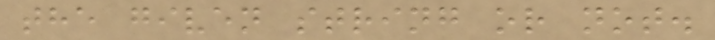the given string or not.
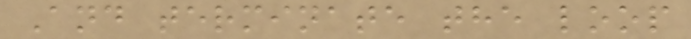And terminate the loop
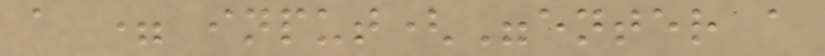a = input("enter a
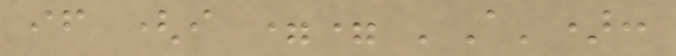if (i == 'A'):
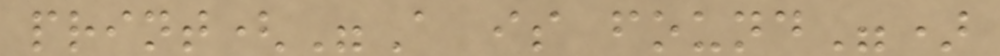print("A is found")
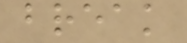break
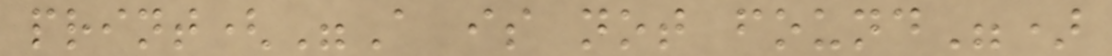print("A is not found")
